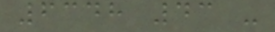6348 43 -
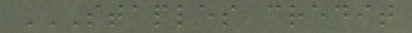STAPLES CREDIT
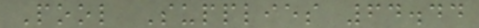Pool Supplies 64.44
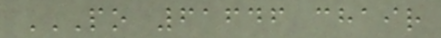PO 61646 CHAIR
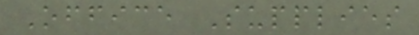Office Supplies
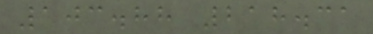103.88 218.31
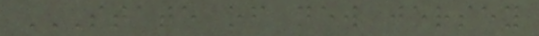STATE OF NEW JERSEY
